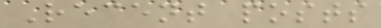Recent posts
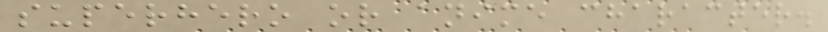superhero or anime character.
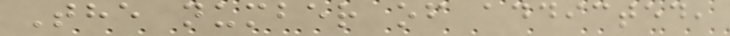The number of addicted,
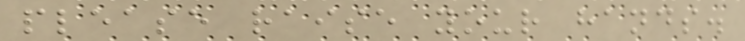please raise your hands.
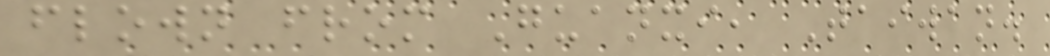flown from Guanxi, Taiwan.
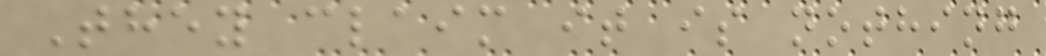They claim it is nothing
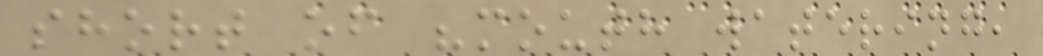short of "mouth watering,
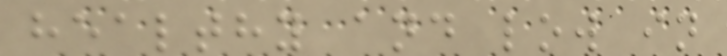healthy and low in
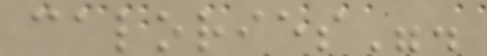calories".
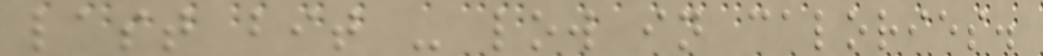last bit - low in calories.
